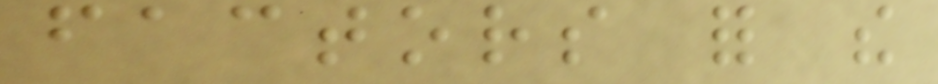factors for the
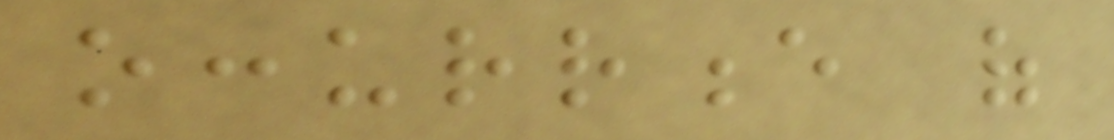occurrence of
